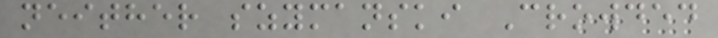neither szymanski Crowded
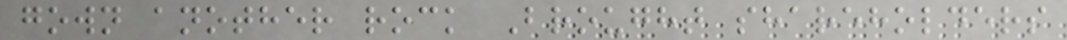gown another rock Brought shareholders
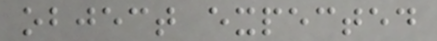object expected
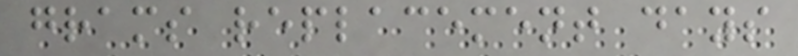grams replacement days
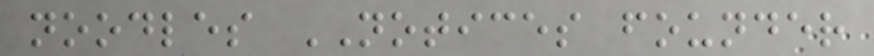noodles NOTICES founder
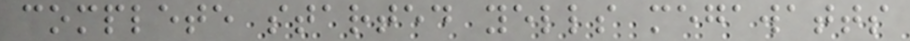complete started yells megawatts
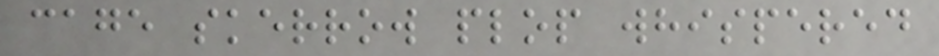cage skerrow plop whispered
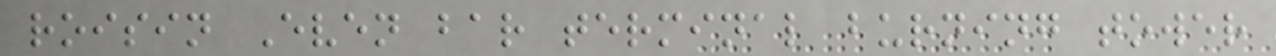roisin Even bar terminal burning tower
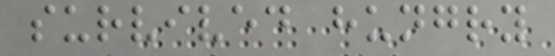survived hungry
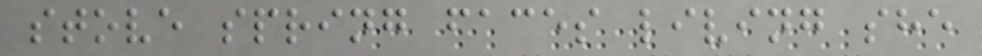stove spring faces living she
